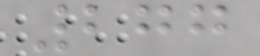277
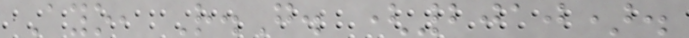Ayo, R.G. (2010).
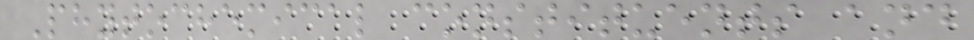Phytochemical constituents and
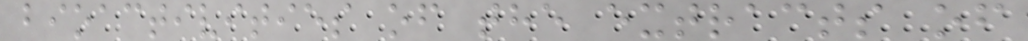bioactivities of the extracts of
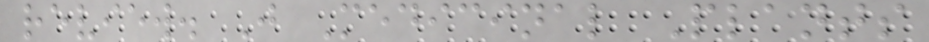review. J Medicinal Plants
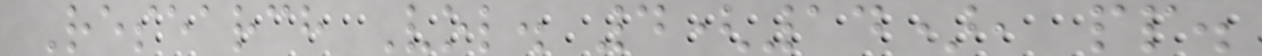Research Vol. 4(14), pp.
